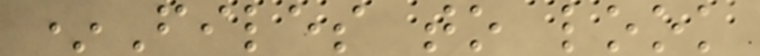*Files to look
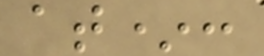at*:
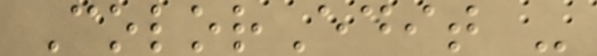ColorEdit -
